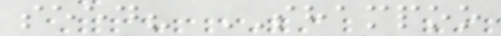seed? SHAMPOO
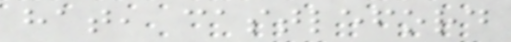hat, castleford
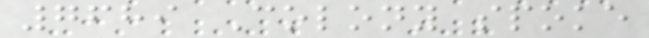7689 Colony spoke
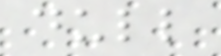dull
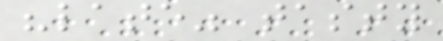"late" tasty
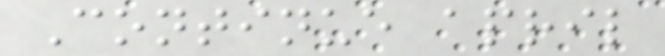Continue april
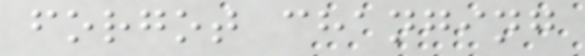forgot changing
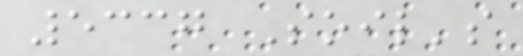5337 Soil's
